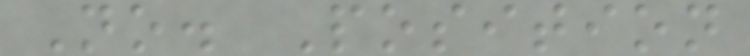No. Position
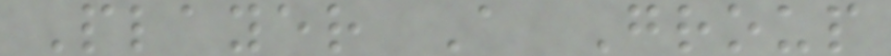Player A Group
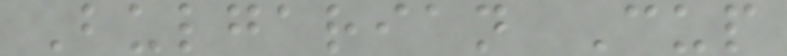Bulgarian Cup
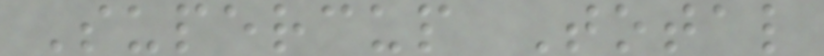Supercup Total
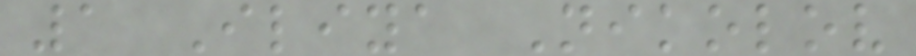1 Iliya Nikolov
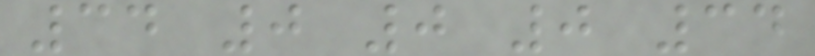34 0 0 0 34
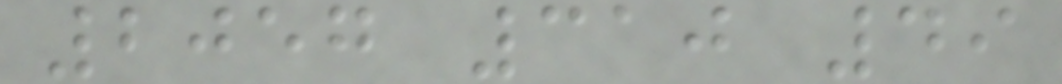2057 310 49
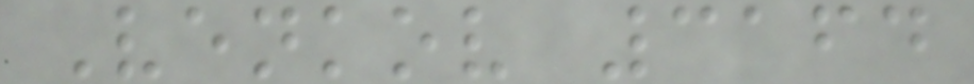Venkov 3164
